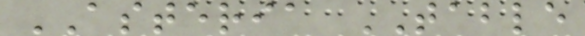ASTERIA TABLE
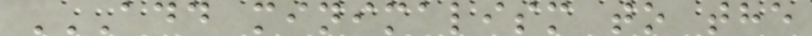ADD MINIMALISM TO THE
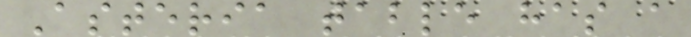Asteria table has a
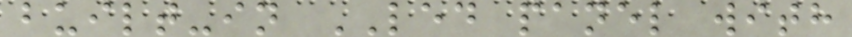built-in LED panel with
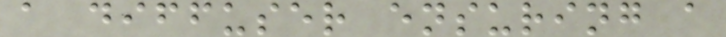a diffuser ensuring a
